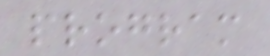program
